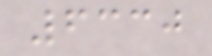6330
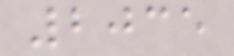2035
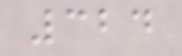324
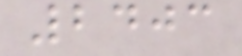2403
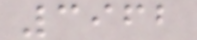3962
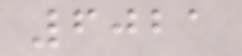6021
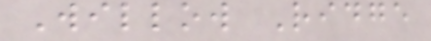Willow Ridge
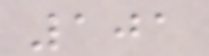101
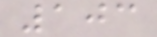103
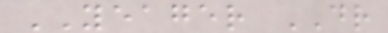YEAGER DR
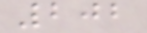202
